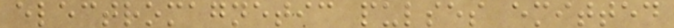electromagnetic pulses emitted
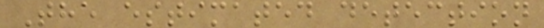The estimated detection
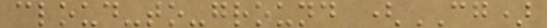cloud-to-ground (CG)
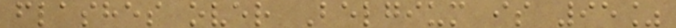flashes over Belgium is 95%
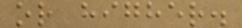or higher.
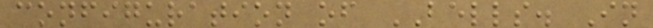configuration of BELLS. In
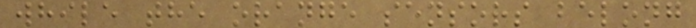while the orange sensors belong
